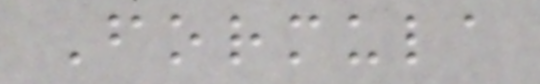Formula
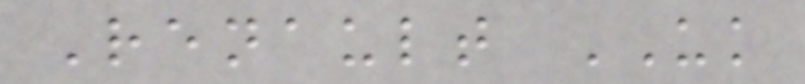Renault UK
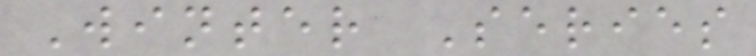Winter Series
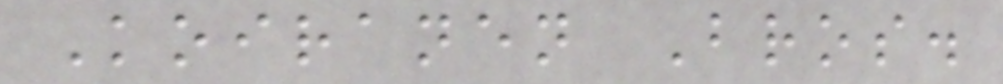Koiranen Bros.
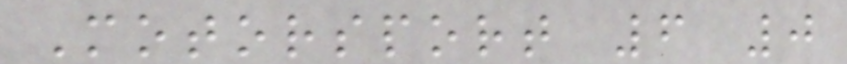Motorsport 6 0
